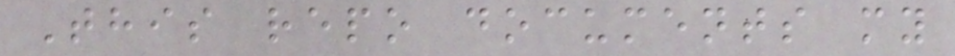This repo documents my
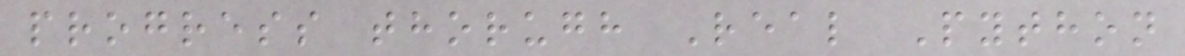progress thorugh Real Python
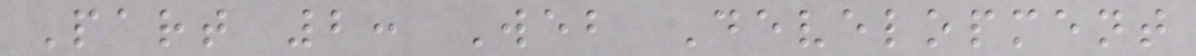Part 2: Web Development
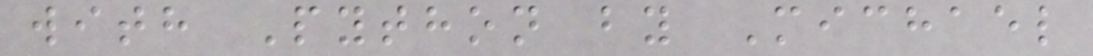with Python by Michael
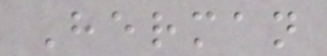Herman
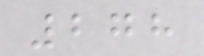278
